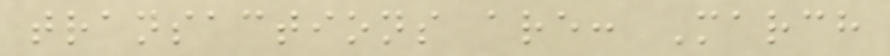transactions are: March
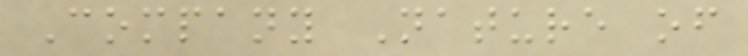Company Nature of
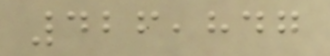426,847
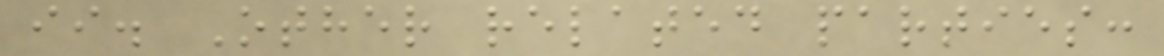ii. Other related parties:
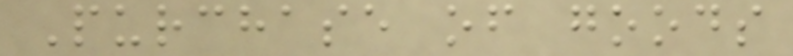Purchase of goods
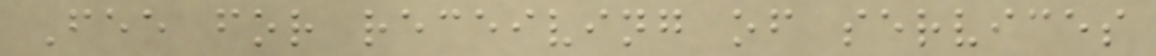Fee for receiving of services
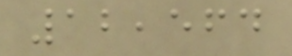12,564
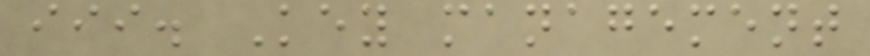iii. Key management
